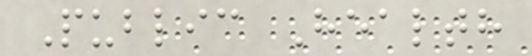Public Health
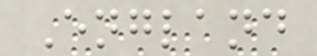England
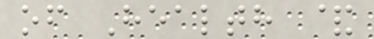of Health &
